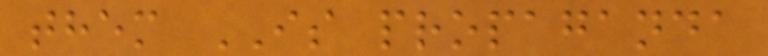them IS propaganda
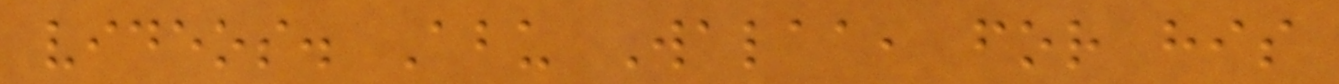videos. Abu Walaa, for his
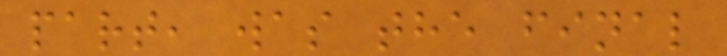part, was the final
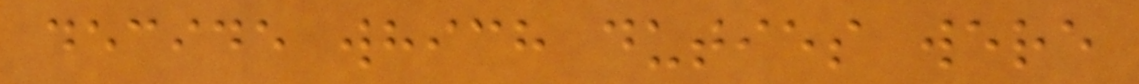decide which duties were
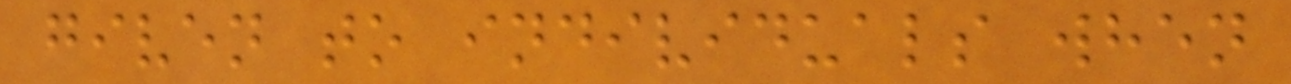given to individuals when
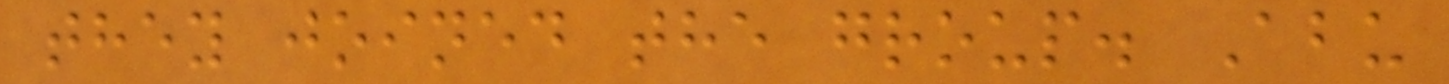they joined the group. Abu
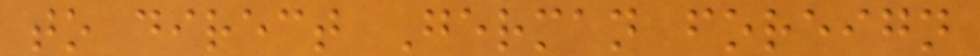to direct German foreign
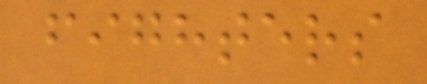fighters
